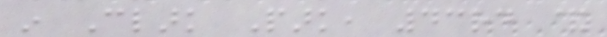in Clark Park, 43rd &
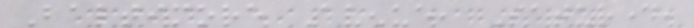Baltimore Avenue, Saturday,
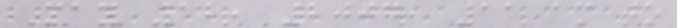May 12, 2007, 11 am to
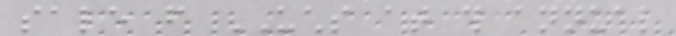sale from UCHS at this annual
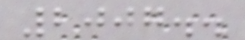2007..
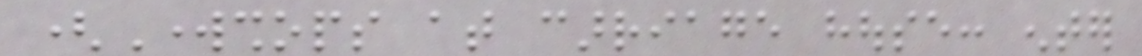(Workshops at carriage house: enter
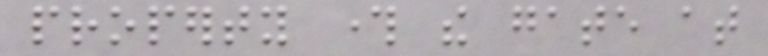property through the gate at
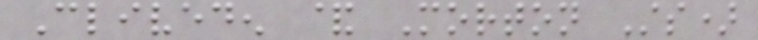Cliveden & Morton Sts)
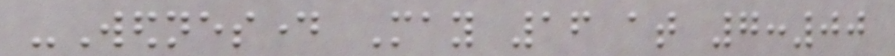-Wednesday May 16 at 7:00
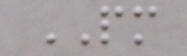PM
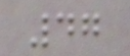47
